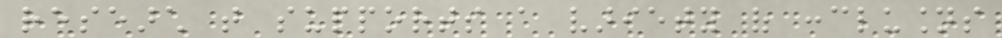research that supports a variety of conclusions
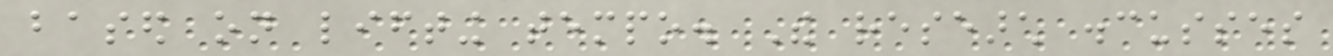based on lifting tempo. The research discusses
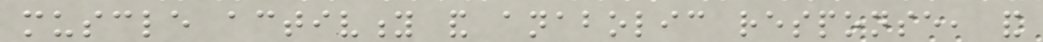muscle activity and anabolic response, and
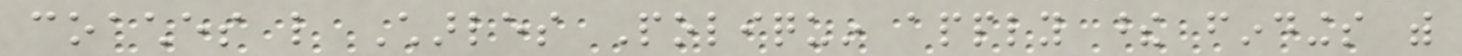coaches like Charles Poliquin apply these findings with
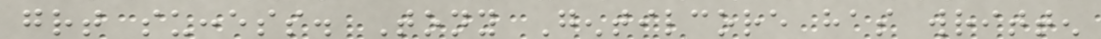great success. Tony Gentilcore has written
